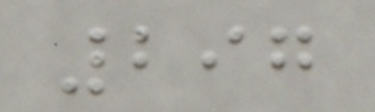297
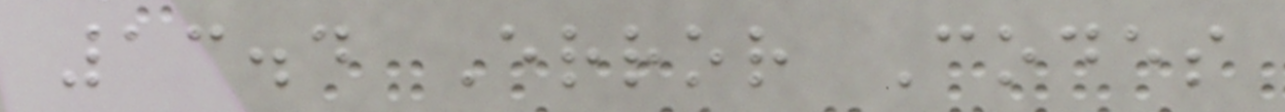13.4 Error Codes
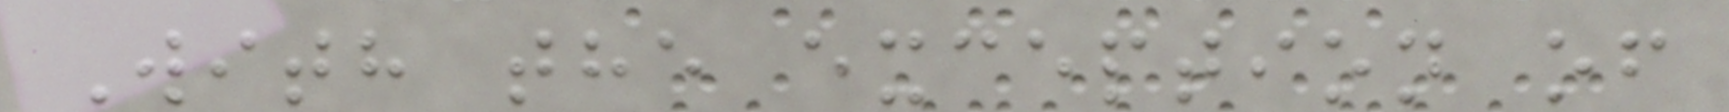With the exception of
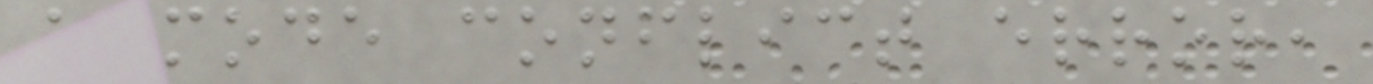a mode conflict error,
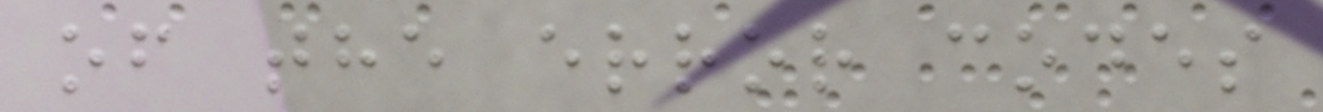of the error codes
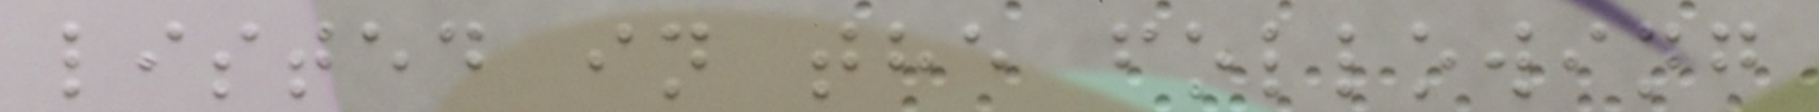listed in the following
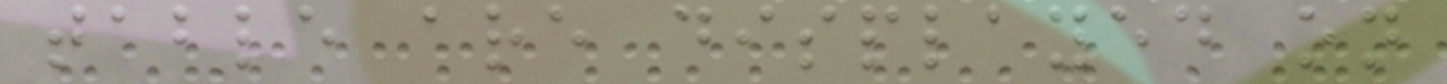table are displayed on
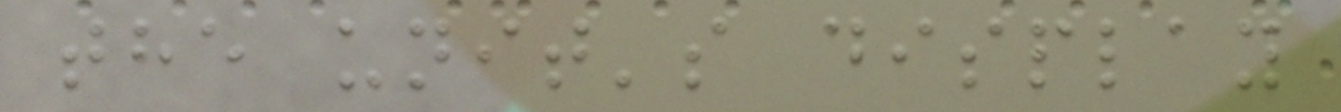the unit's display
